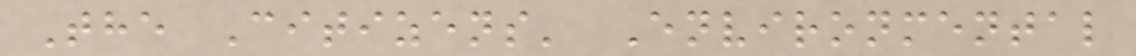The Citizens' Environmental
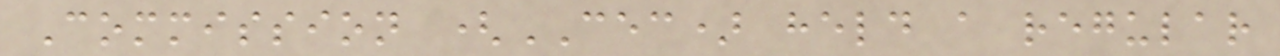Commission (CEC) held a regular
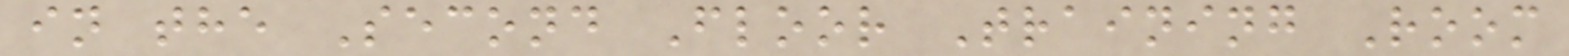in the Second Floor Training Room
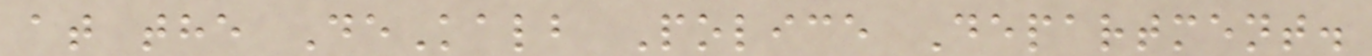at the DeKalb Police Department.
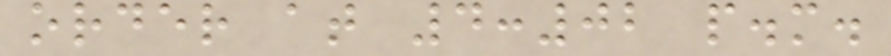order at 4:02 p.m.
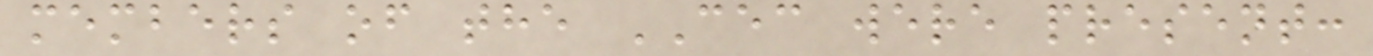members of the CEC were present:
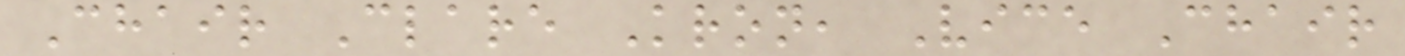Chair Clare Kron, Vice Chair
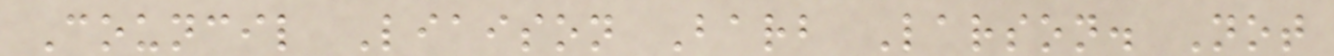Council Liaison Barb Larson. Not
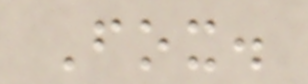Fox.
